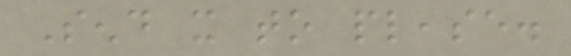Send it to please.
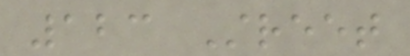123 Street
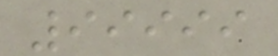99999
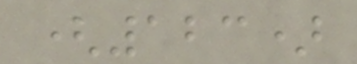(123)
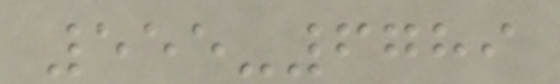555-6789
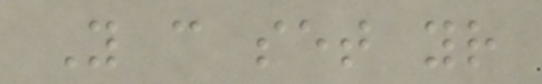You can set your
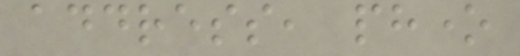address, phone
